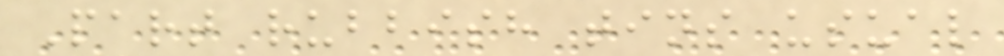Part rubbish tins usual
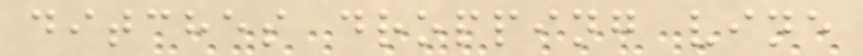ditches dropping vine
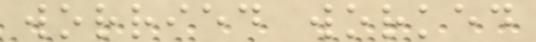worried worked
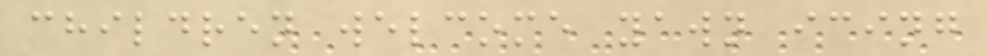children welcome yawn icing
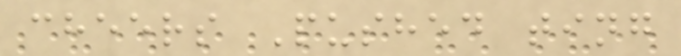cheers Pushed ting
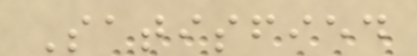Satisfied
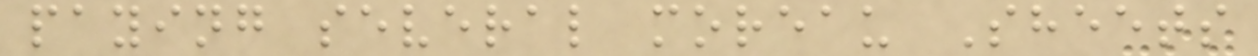paying several moreau Sheets
